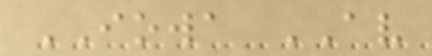IOWA AV
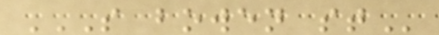S BOWEN ST
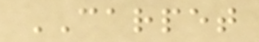CARPET
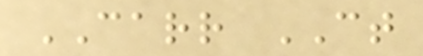CARR CT
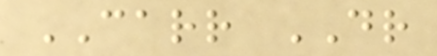CARR DR
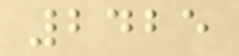2425
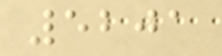5201
